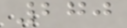270
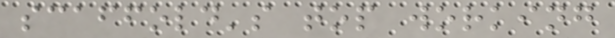scaffold's top working
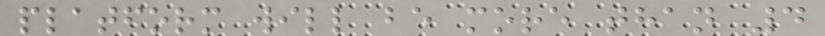platform will be more than 4
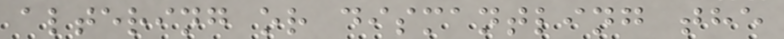altering or dismantling the
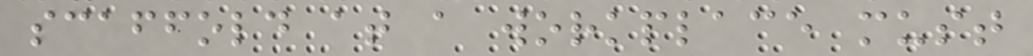scaffold at a workplace must
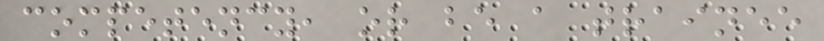competency, or be a trainee
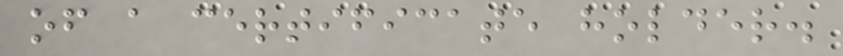of a certificate holder.
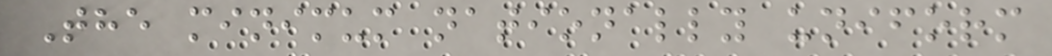The minimum nationally uniform
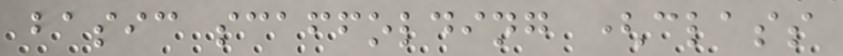basic scaffolding (class
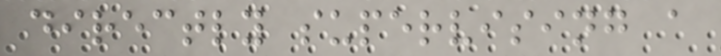directly supervising a
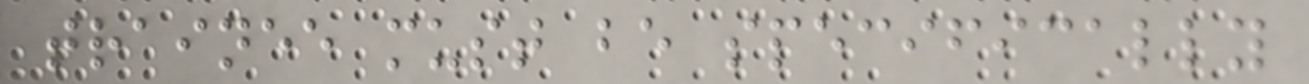trainee must be specifically
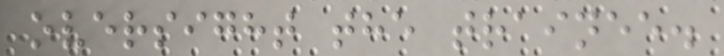oversight the trainee.
